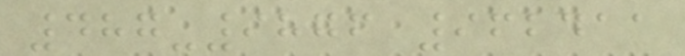487-9876 962411
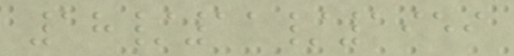18/11/1959
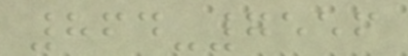864-7556
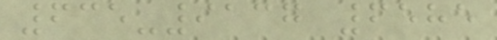635-9137 6585
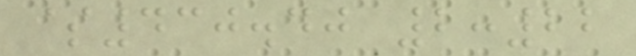$430.40 2:22
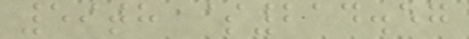59th $214.57
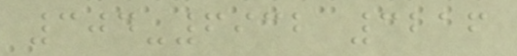304-6932 3216
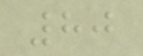80
